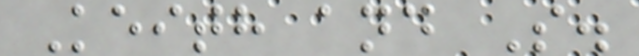Keith and S.
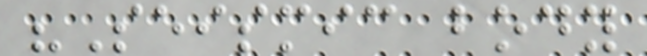"Seismic body
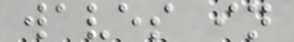waves in
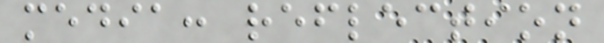media: reflection
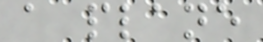a plane
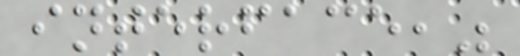interface,"
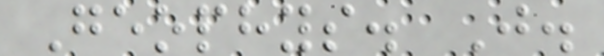Geophys. J.
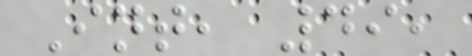Int, 49,
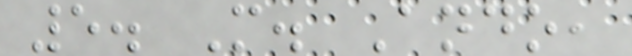5. M. Ando,
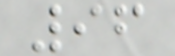96
